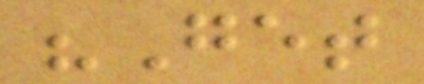"Get
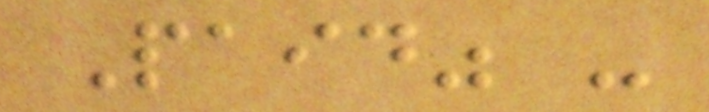Paid" -
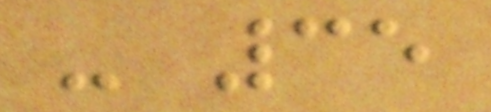- 35
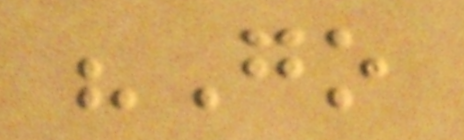"Go
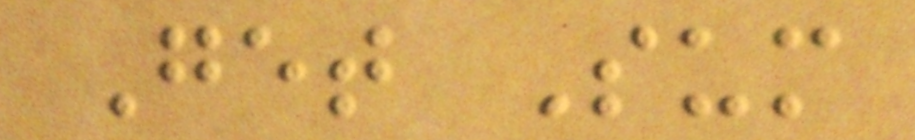Get Sum
